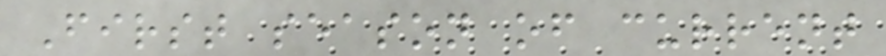First season of current
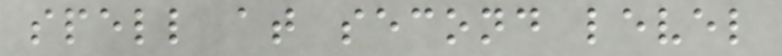spell at second level
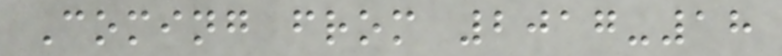Coming from 2017-18
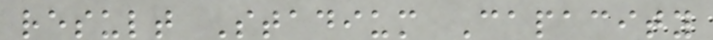result Stadium Capacity
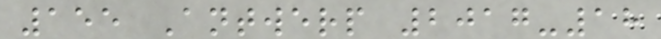155 Antwerp 2017-18
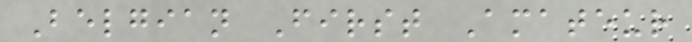Belgian First Amateur
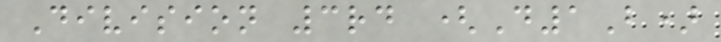Division 3rd (D1B)
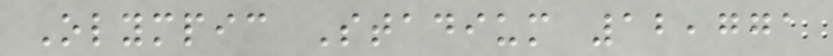Olympic Stadium 12,771
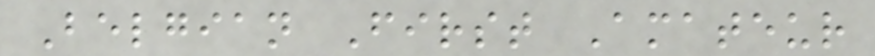Belgian First Amateur
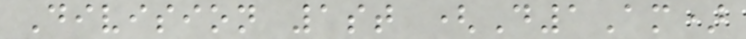Division 1st (D1Am)
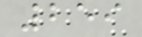259
